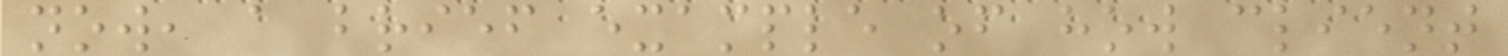now, a brief example of how client
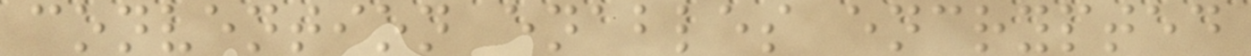convention enables encrypted
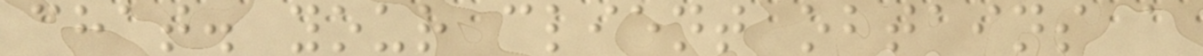chat. your client obtains a
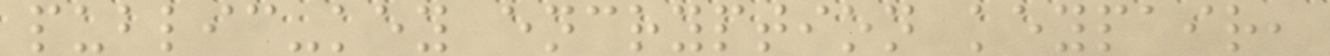public-key encryption keypair,
